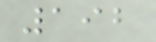192
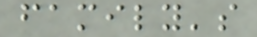family's
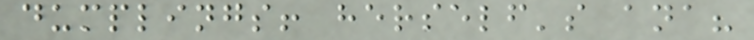dumplings! herself's ana?
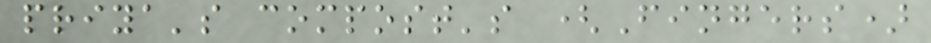priya's compost's (Fingers)
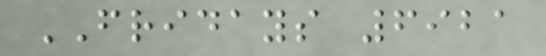FRIDAYS 6921
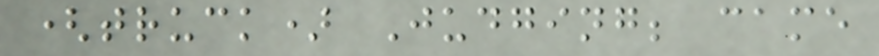(truck) Judging; came
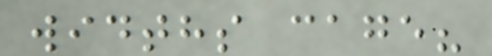widths cage?
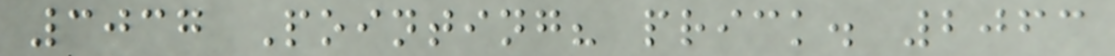3037 Pointing? prick. 2063
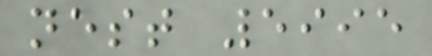nest 5995
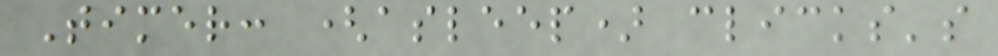Timer: (asleep) clicks's
